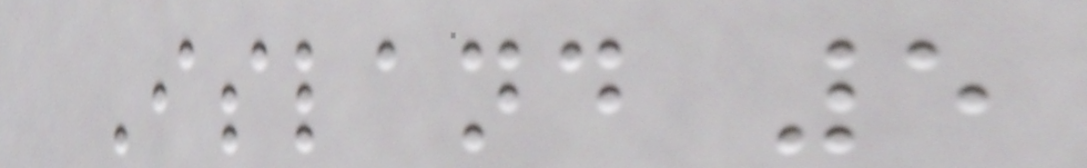Island 5
